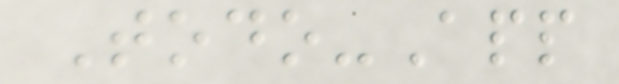Todo-App
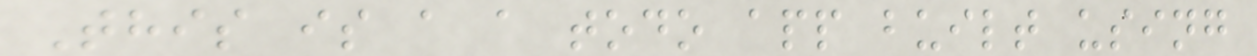This is a a todo app built using
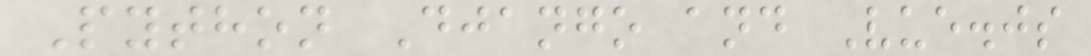Python Django and Vue.js
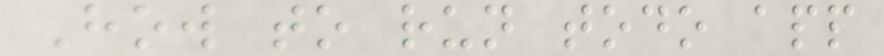How to run todo app
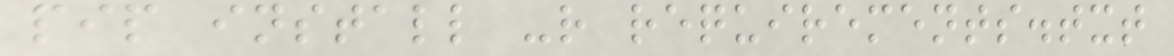pip install -r requirements.txt
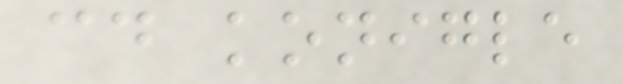cd konigle
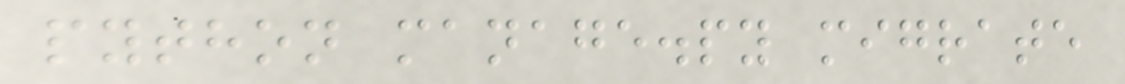python manage.py migrate
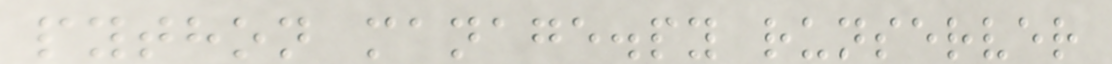python manage.py runserver
